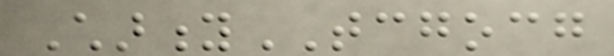CharityTCGOCG
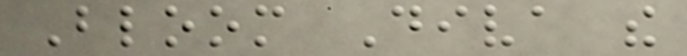Bloom Diva the
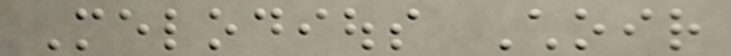Melodious Choir
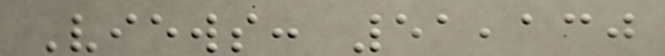Views: 51,130
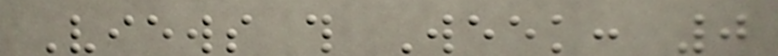Views this Week: 0
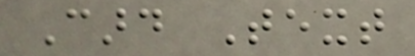Card Text
